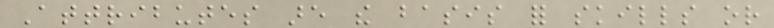Attributes are the basis for skills or
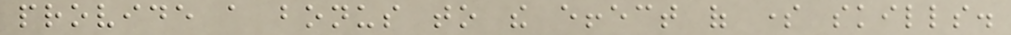provide a bonus to the effect of some skills.
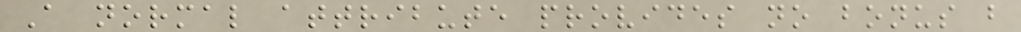A normal attribute provides no bonus but
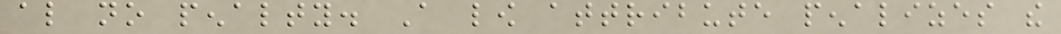also no penalty. A low attribute penalizes the
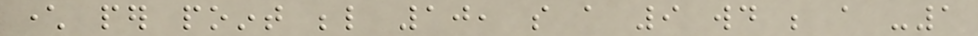character per point below 10, so a 9 would be a -1
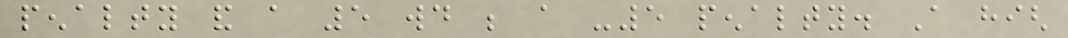penalty and a 5 would be a -5 penalty. A high
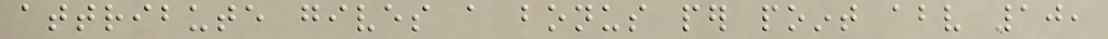attribute gives a bonus per point above 10,
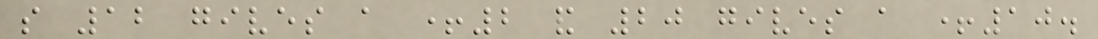so 12 gives a +2 and 20 gives a +10.
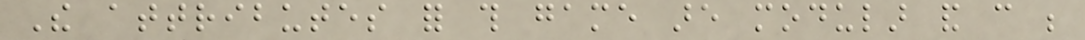The attributes for this game are modular and can be
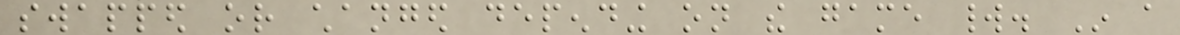swapped or changed depending on the game world. In a
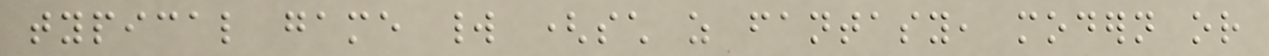typical game world (such as fantasy, modern or
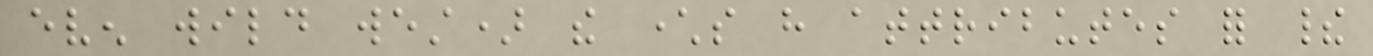even wild west) the characters have attributes for their
